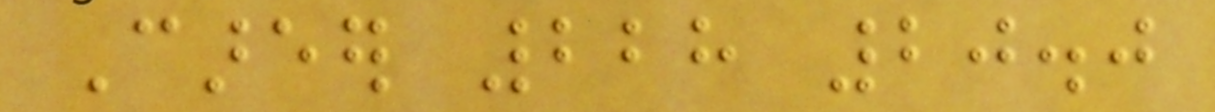Career 228 20.0
